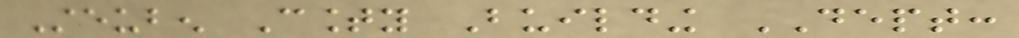Steuben County Building DEPT:
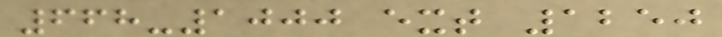668-1000 ext 1250
